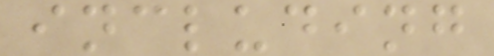including
